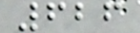626
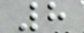8
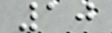10
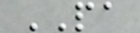PA
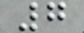7
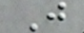J
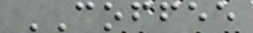COFFEE
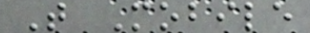T Mobile
